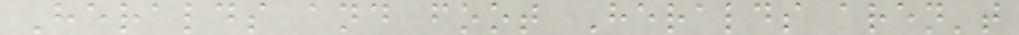Heralds and foot Heralds aren't
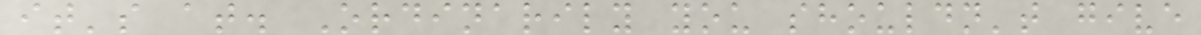it's at. Ordinarily you shouldn't give
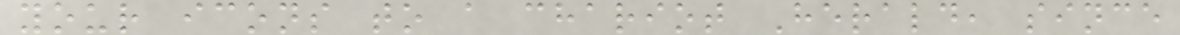your icons to a chariot Herald, since
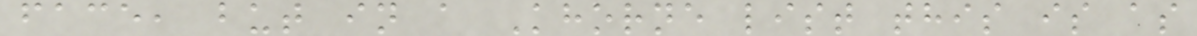face, but in a Khorne list this is as
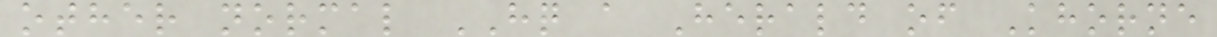other normal HQ a Herald of Khorne
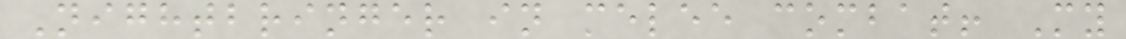Nightbringer in melee combat! My
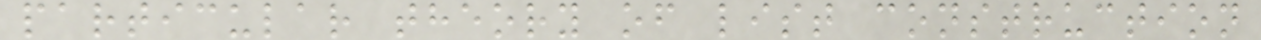particular theory of list construction
